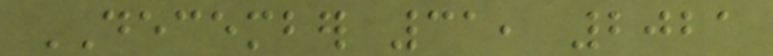DECEMBER 31, 2021
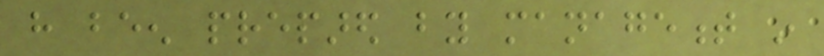have been prepared by management in
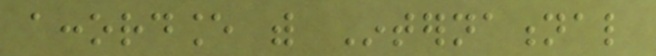accordance with International
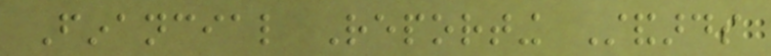Financial Reporting Standards
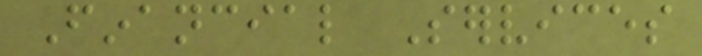Financial Services
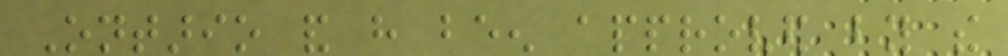Ontario and have been approved by the
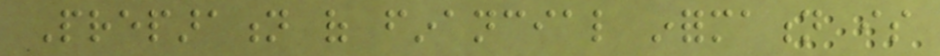Preparation of financial information is
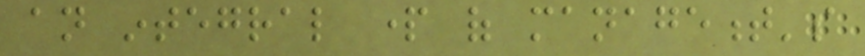an integral part of management's
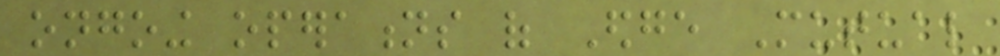ongoing operations of Edge Mutual
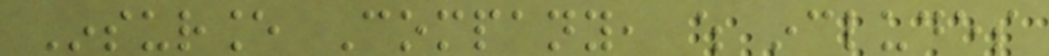Insurance Company, which includes
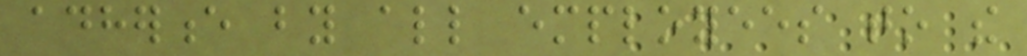adherence by all employees to the
